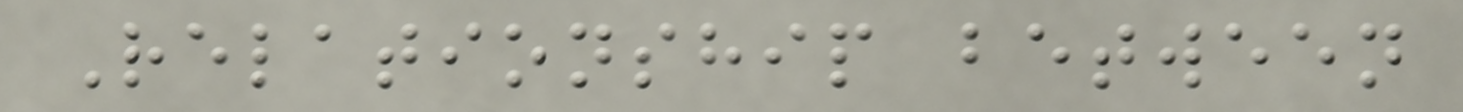Relationship between
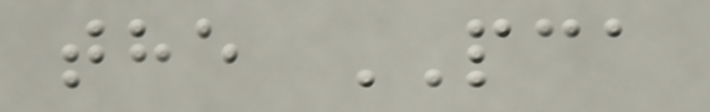the PCA
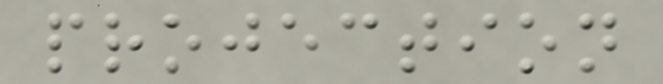projection
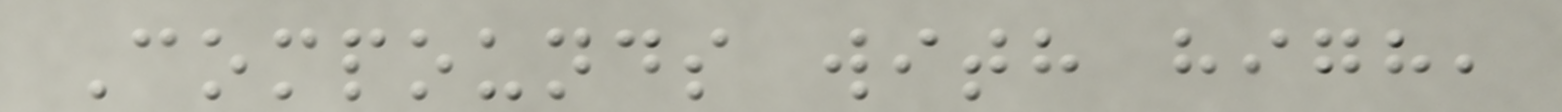Compounds with high,
